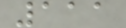111
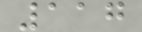117
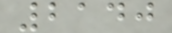2140
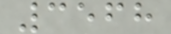3568
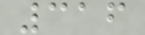316
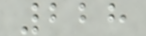228
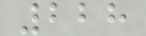228
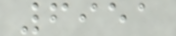6951
